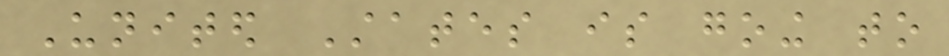United States is going to
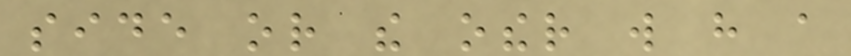side or the other will have a
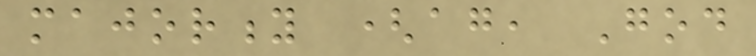majority (again, God
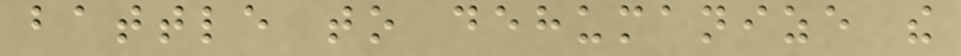battle to dehumanize the
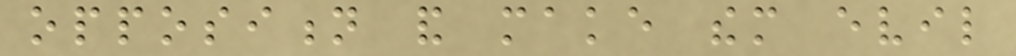opposition and make them evil
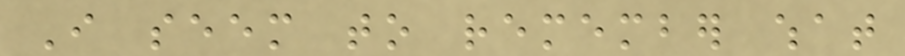I seem to remember what
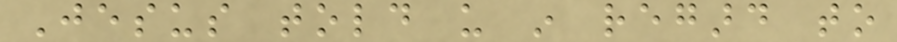Jesus told us in regard to
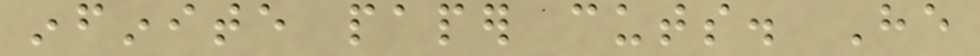infinite paper cuts. He
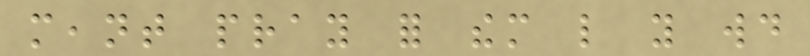meant pray for them like you would
